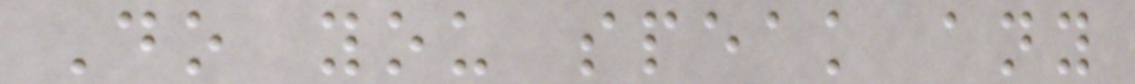Do you speak any
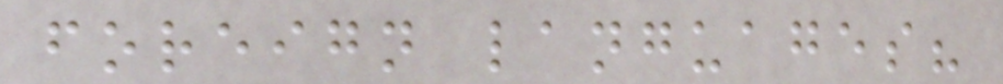foreign languages?
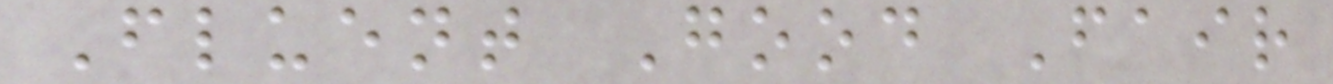Fluent Good Fair
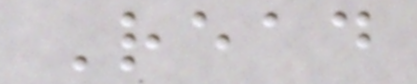Read
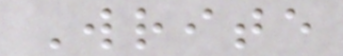Write
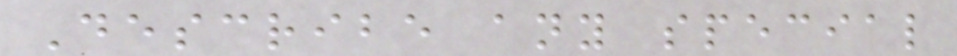Describe any special
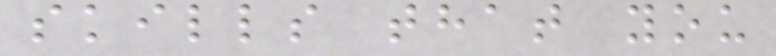skills that you
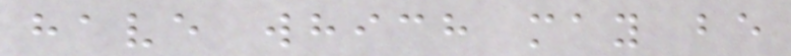have which may be
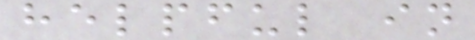helpful in
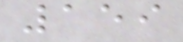159
